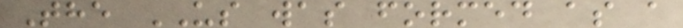The US was formed as a
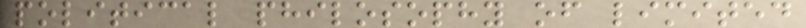political philosophy of limited
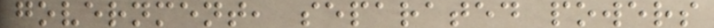government, separated powers
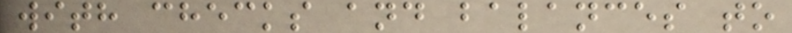with checks and balances to
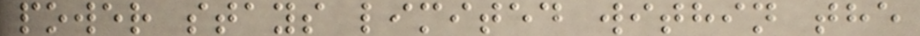power stays limited within the
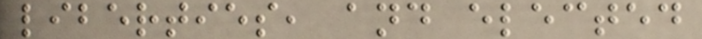liberties, and elected
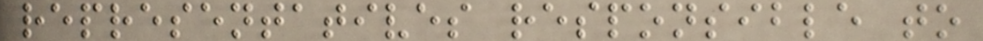representatives responsible to
